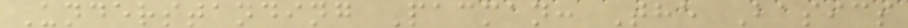Understanding Pacman: The Basics
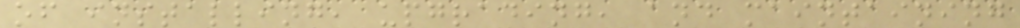of installing, upgrading, and maintaining
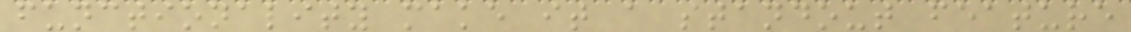functionality make it a standout feature
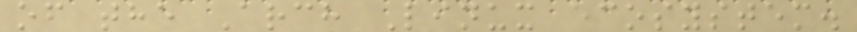of the Arch Linux ecosystem.
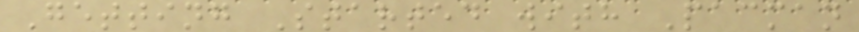Getting Started with Pacman
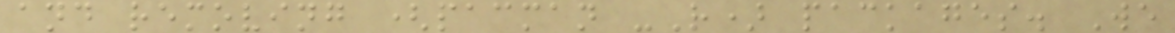and removing (pacman -R) packages. We
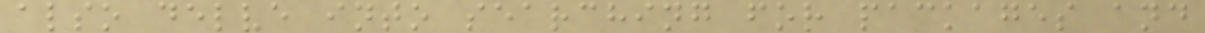also delve into searching for packages and
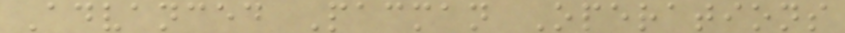Advanced Pacman Operations
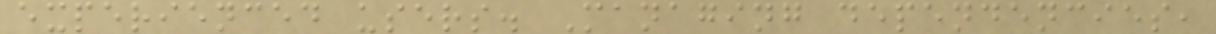experienced users. Managing dependencies,
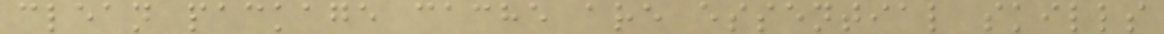clean package cache are essential skills
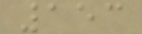153
